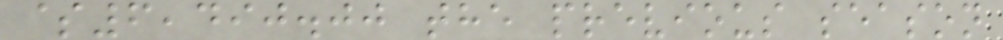$6,490.00 the previous season
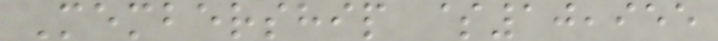Membership $10,955
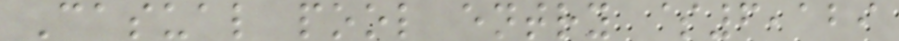Casual pool entry $6,129
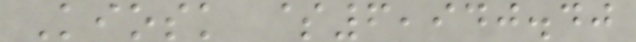Kiosk $6,940.40
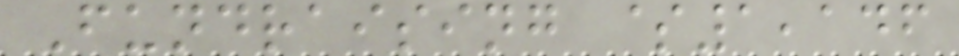Fundraising $1,146
